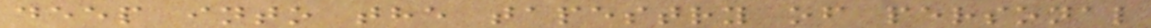deep into the tapestry of personal
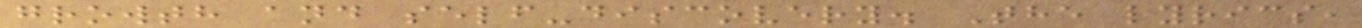growth and self-discovery. The lyrics,
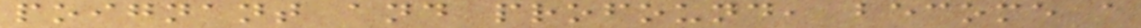poignant and profound, become a
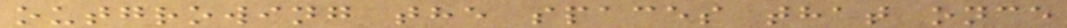outgrowing the spaces that once
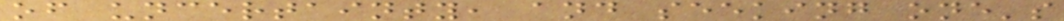of uncertainty, and seeking one's
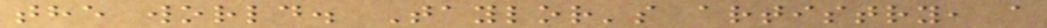the world. Taylor's artistry, a
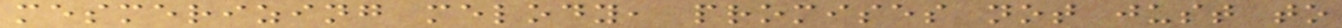mesmerizing melody, promises not just to
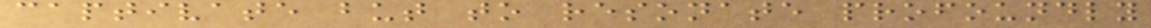captivate but to resonate profoundly
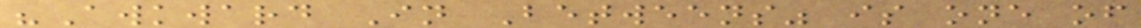"Awkward In Betweens" is one of
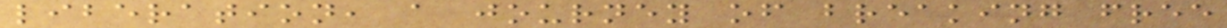liberation, a journey of breaking free
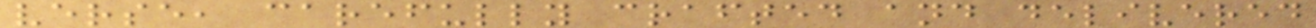verse, carefully crafted and delivered
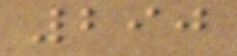290
